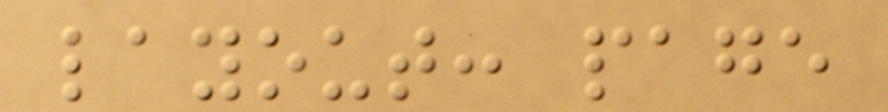layout: page
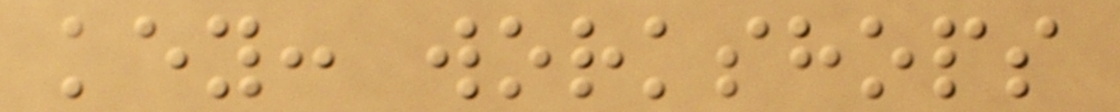key: workshops
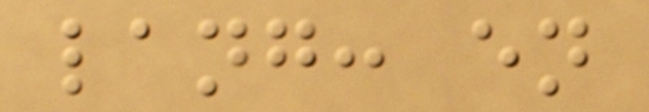lang: en
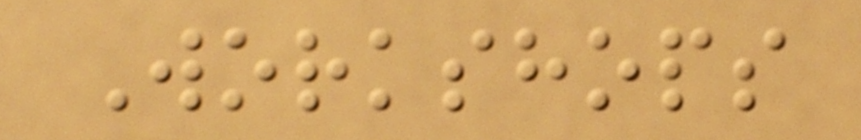Workshops
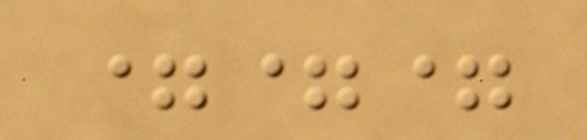===
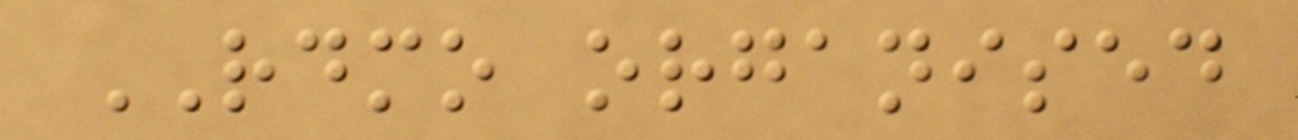RDMO organised
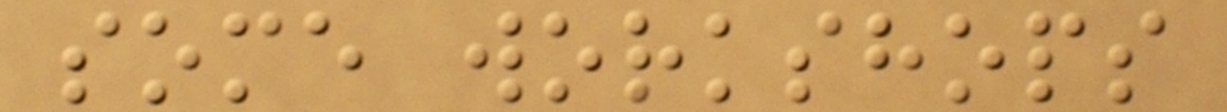some workshops
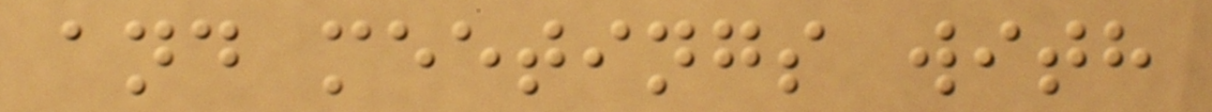and meetings with
